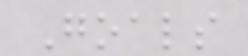Goals
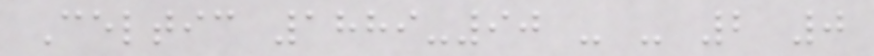Celtic 1889-90 - - 2 0
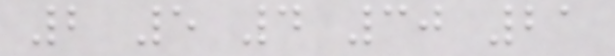2 5 4 30 21
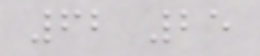62 25
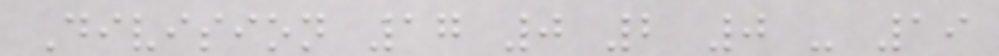Division 17 0 2 0 - 19
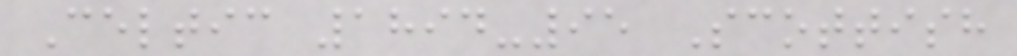Celtic 1894-95 Scottish
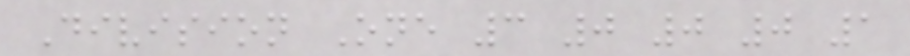Division One 3 0 0 0 1
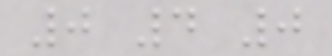0 4 0
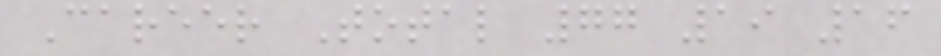Career Total 77 19 16
